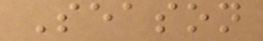Season
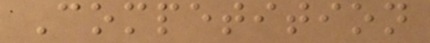Competition
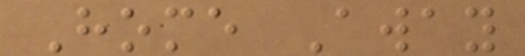Home Away
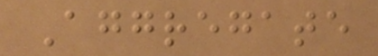Aggregate
